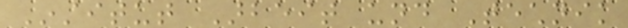Institut Arbeit und Technik
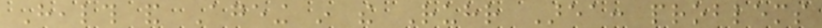Health and Ageing in the Ruhr Area: problems
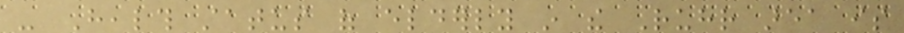- Health status of elderly in the Ruhr area is
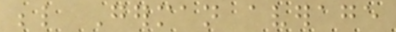below German average
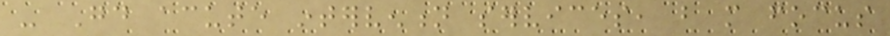- Good acute intervention services, but more focus
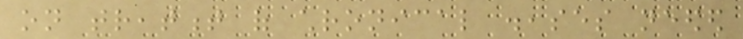on treatment of chronical diseases needed
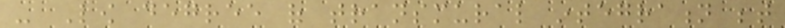- Low degree of transmural integration between
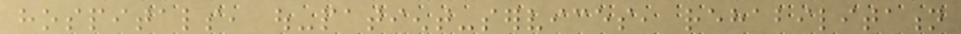hospitals, out-patient-services, rehabilitation
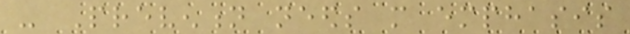- Prevention needs more emphasis
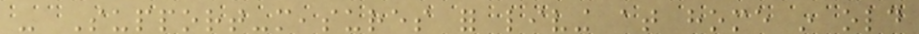- Support-measures for living at home in old
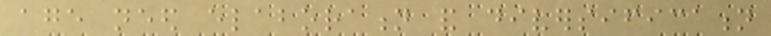age need elaboration and diversification
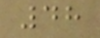48
